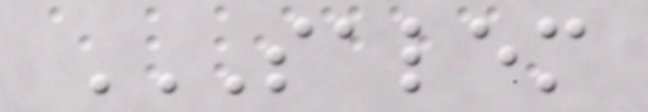SALEM
